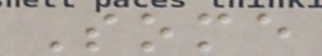Some
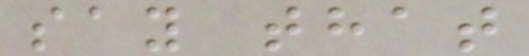say that
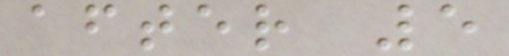after 5
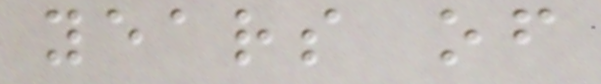years of
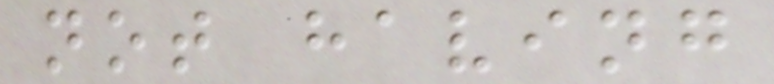not having
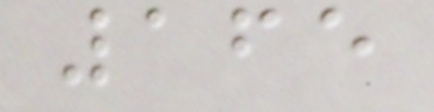165
